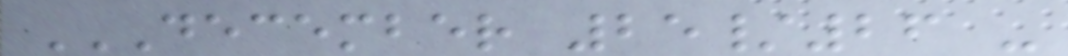DECEMBER 25/26 -
